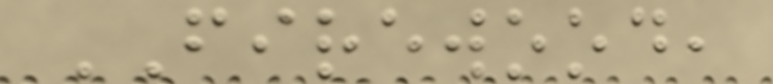FIREWOOD,
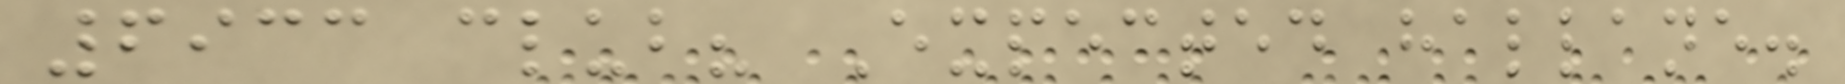6933 club? Expected hallane.
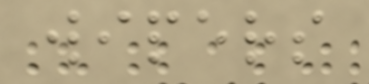wipers
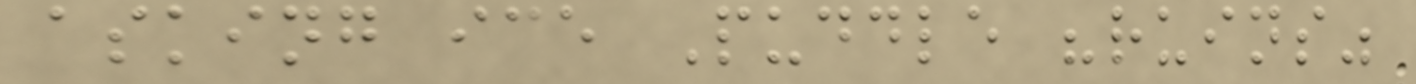asking ice Puddle "ruins"
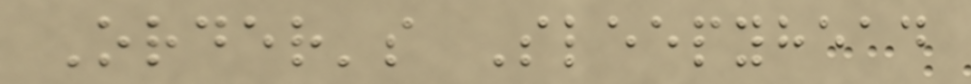Order's Sleepyhead
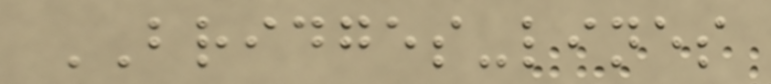BRIDGES-lines
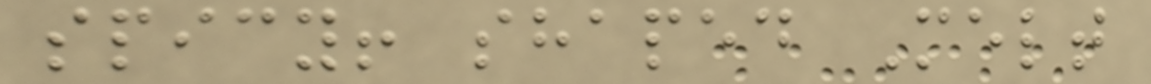spicy! shaped Melt
